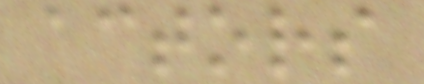actors
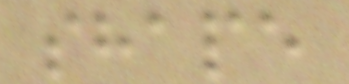shape
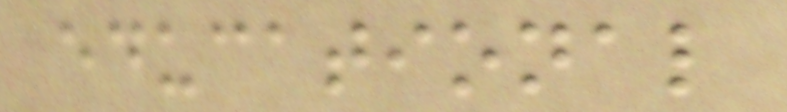educational
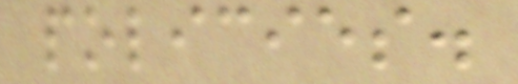policies.
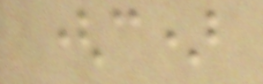(c)
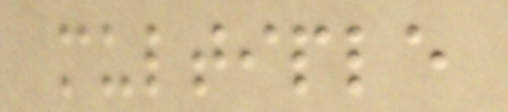multiple
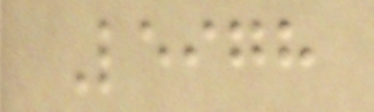Leigh
